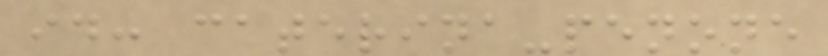id: caterina-penone
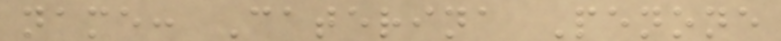name: Caterina Penone
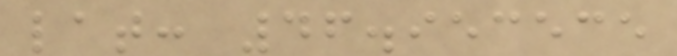lat: 46.953535
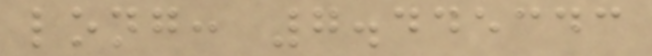long: 7.445343
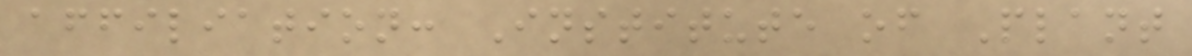affiliation: Institute of Plant
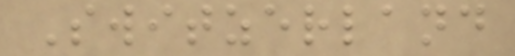Switzerland
